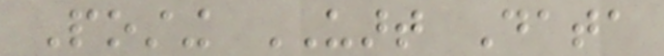Posting UART Data
